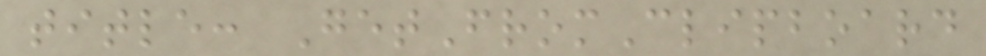title: GetFromClipboard
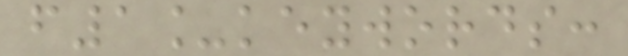f1_keywords:
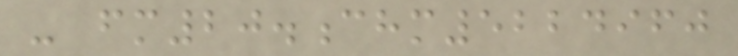- fm20.chm5224960
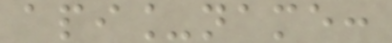api_name:
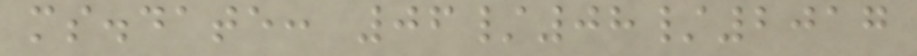ms.date: 06/08/2017
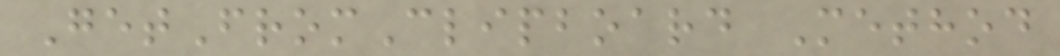GetFromClipboard Method
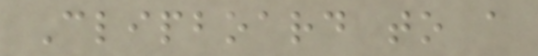Clipboard to a
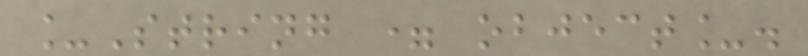_String = object_.
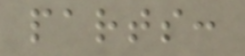parts:
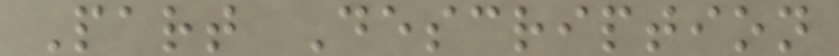Part Description
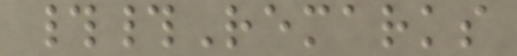##Remarks
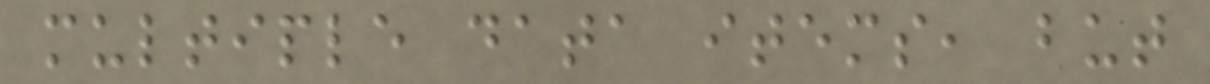multiple data items, but
